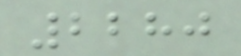2280
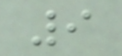9
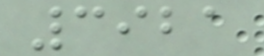3921
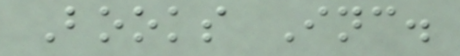Books Inc.
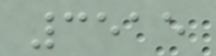3515
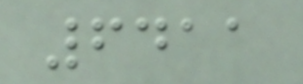6411
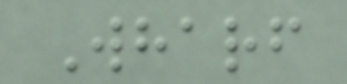Wharf
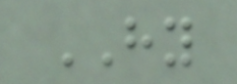HY
